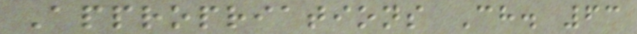Appropriations Ch. 63
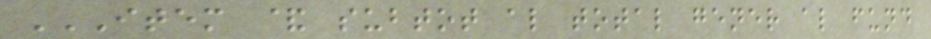ITEM & SUBTOT AL TOTAL GENER AL FUND
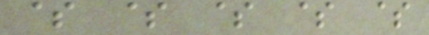$ $ $ $ $
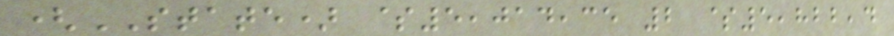(STATE) $5,014,35 2 $5,822,4
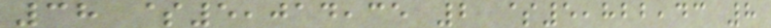38 $5,014,35 2 $5,822,43 8
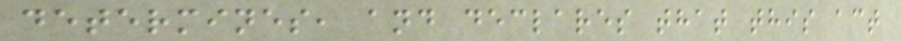determines, and declares that this act
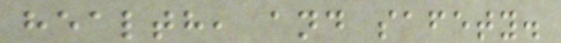health, and safety.
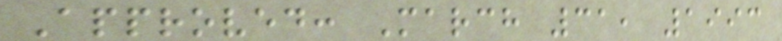Approved: March 31, 1993
